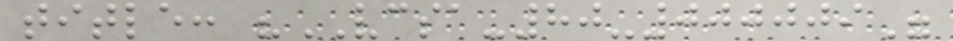title: "VCSA-80-000009"
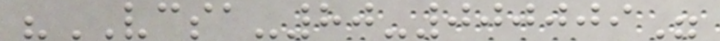"VCSA-80-000009"
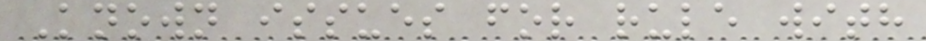Known issues for rule with
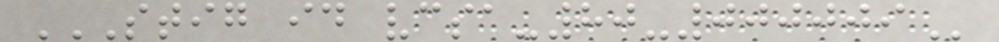STIG ID VCSA-80-000009
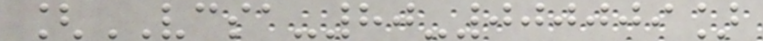[VCSA-80-000009]
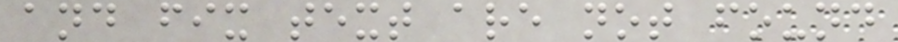and fix text are not found
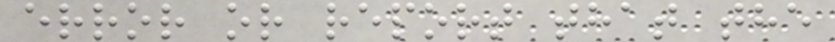error or report that the
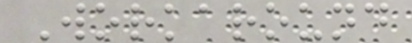Workaround
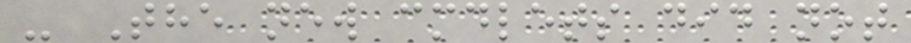- The new cmdlets did not
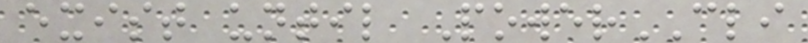exist until PowerCLI
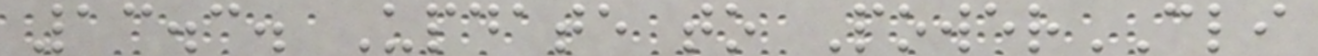13.3. Update to PowerCLI
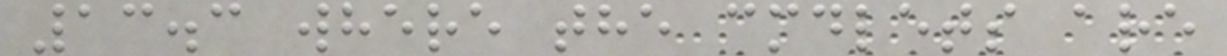13.3 where the cmdlets are
